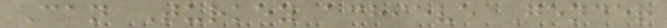Can Turkey achieve Gender
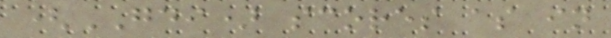(GDI) scores as in
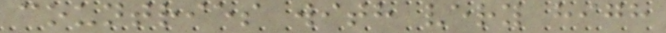countries with very high
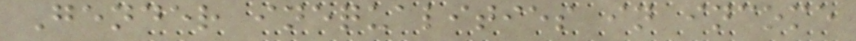Gender inequalities in income
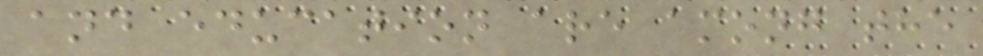and education are among the
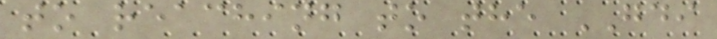to reaching to the GDI
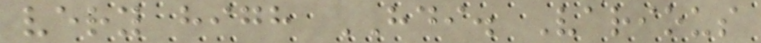very high HDI. Various
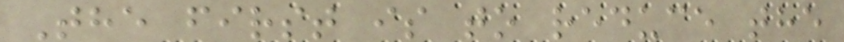The first is to reduce the
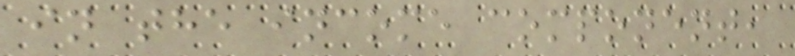in the income component,
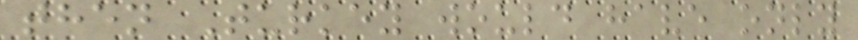then Turkey would have only
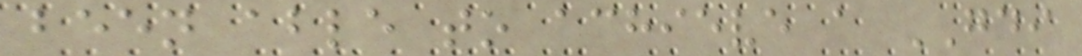been able to achieve a GDI
